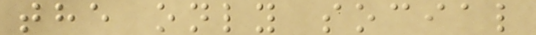the only social
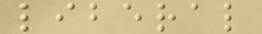liberal
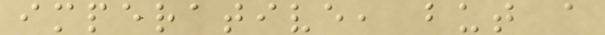imperative, but a
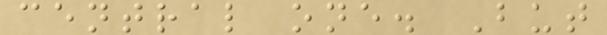central one. But
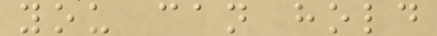you can hold
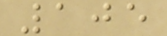105
